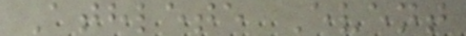Athlete Event
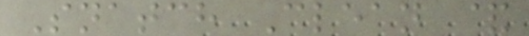Snatch Clean &
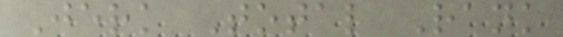Jerk Total Rank
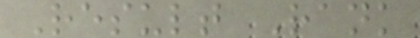Result Rank
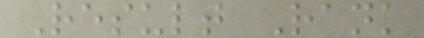Result Rank
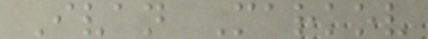Ivan Markov
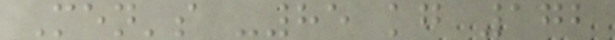Men's -85 kg 172
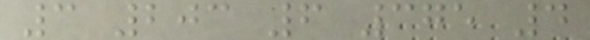3 203 6 375 4
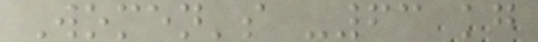Women's -63 kg
